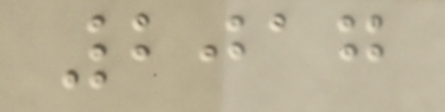2017
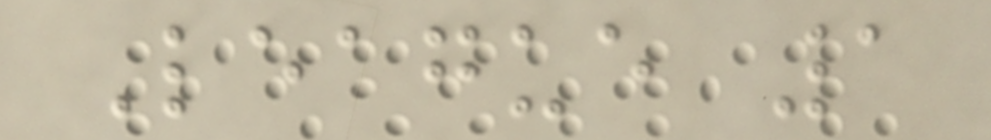League 1
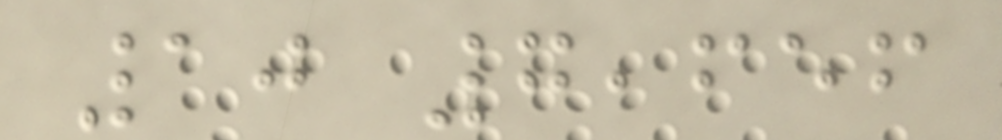10 7,656
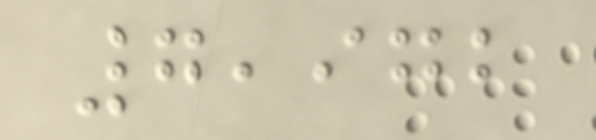7,972
